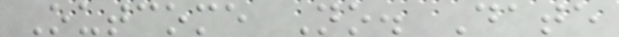Outcome No. Date
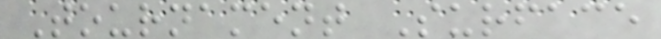Tournament Surface
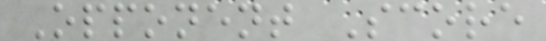Opponent Score
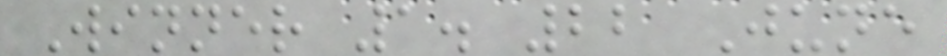Winner 1. 22 June
